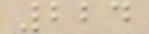224
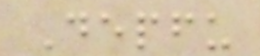Depfu
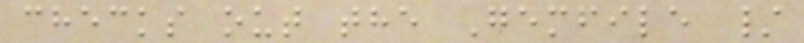checks out the Gemfile /
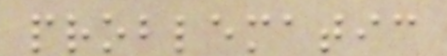problematic
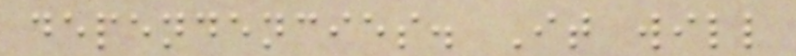dependencies. It will
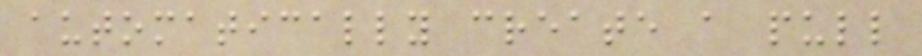automatically create a pull
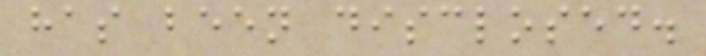has been disclosed.
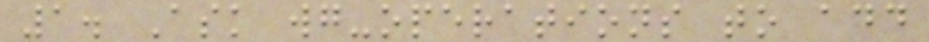1. Ask wg-operations to add
